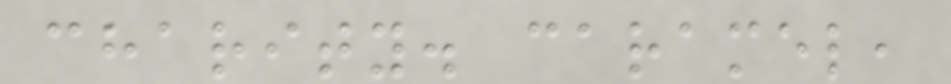charity. caramel,
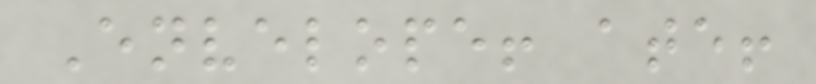Envelope! ate!
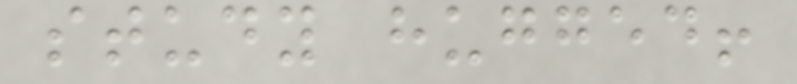study hugged!
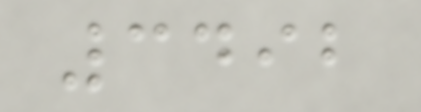3492
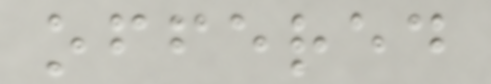offered
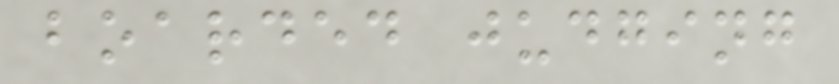boarded judging
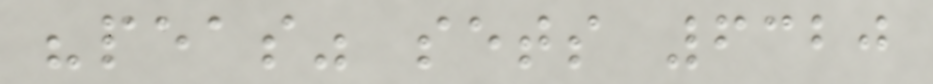"peas" sets 6320
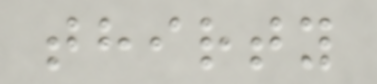thirty
